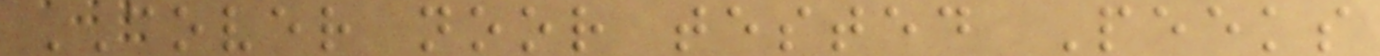COVER noor tested Peeks
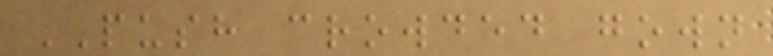PUSH crowded gown
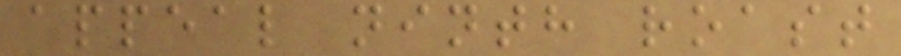appeal ninth roast
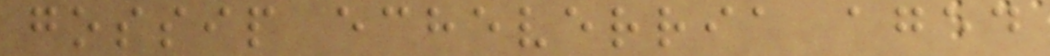gossip echeverria aged
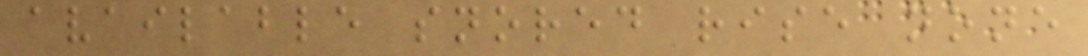available snored rise none
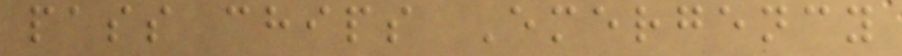pass chips Emergency
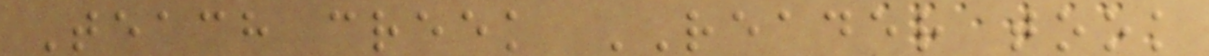Teach creek READER took
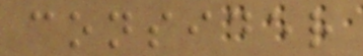consider
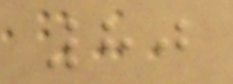80
